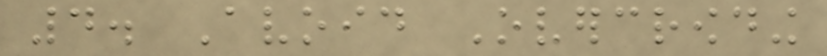4. Avoid Overcrowding
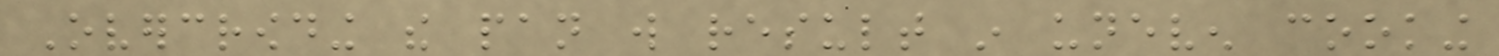Overcrowding the pan will result in uneven cooking
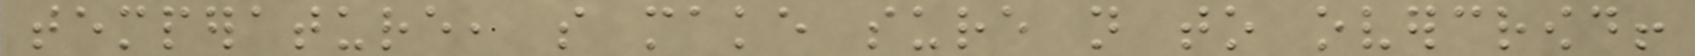temperature, so make sure not to overcrowd!
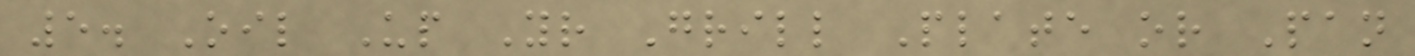5. Oil Up Your Grill Plate or Pan
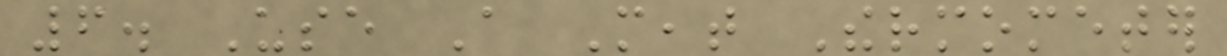6. Use A Meat Thermometer
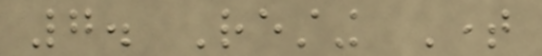7. Resting Time
